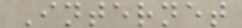Internet
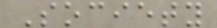Society
